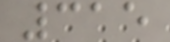315
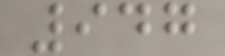947
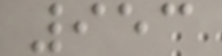953
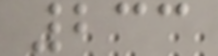233
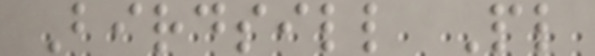Birdsill Pl
